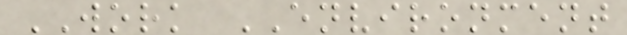WORK ENVIRONMENT
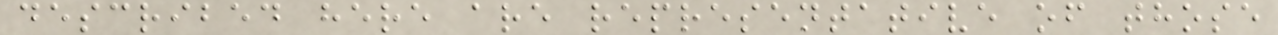described here are representative of those
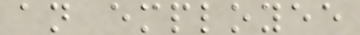an employee
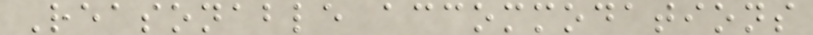Reasonable accommodations
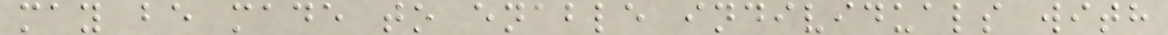may be made to enable individuals with
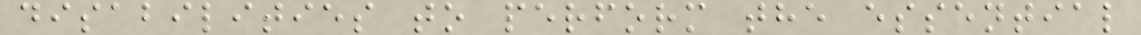disabilities to perform the essential
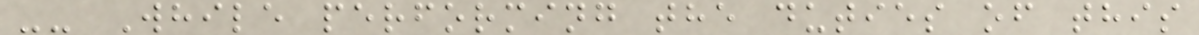-- While performing the duties of this
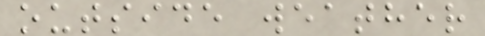outside weather
